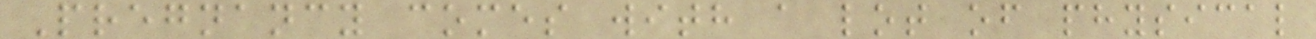Pregnancy comes with a lot of physical
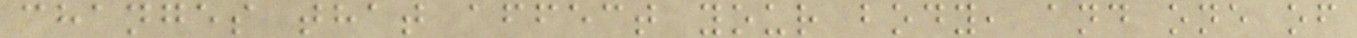changes that affect your body, and one of
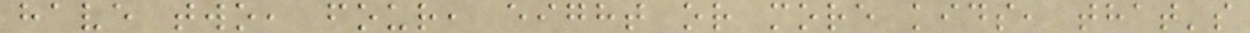have two, four, eight or more kids, that's
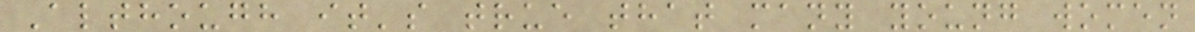Although it's true that many young women
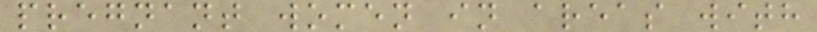pregnant women in areas with
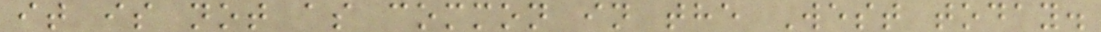it is not as common in the West today.
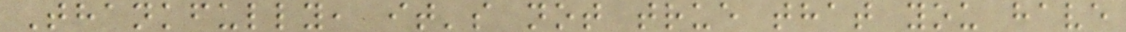Thankfully, it's not true that you have
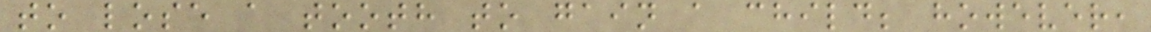to lose a tooth to gain a child; however,
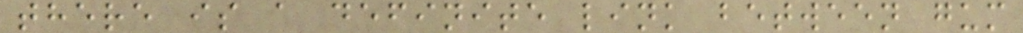there is a definite link between gum
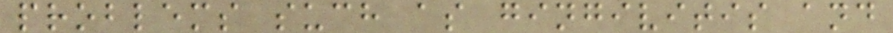problems such as gingivitis and
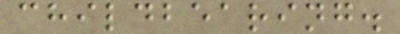childbearing.
